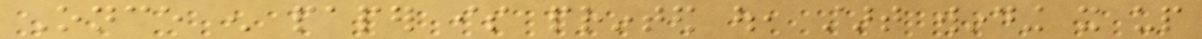Once enough paper is printed out, start winding it up
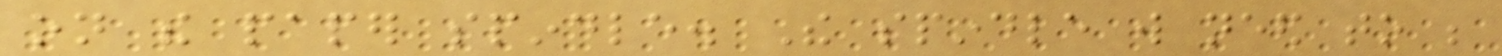on the paper spindle. The spindle will need to be
